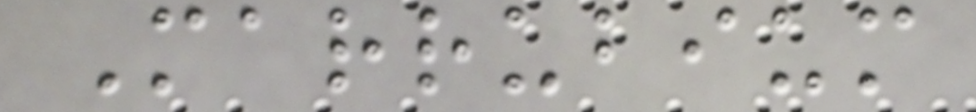Marrubium
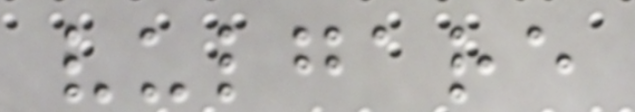vulgare
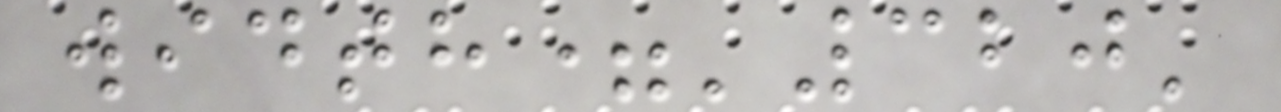width='320'
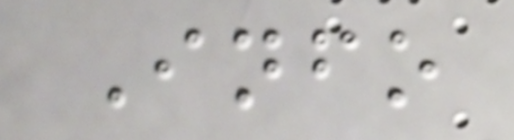Info
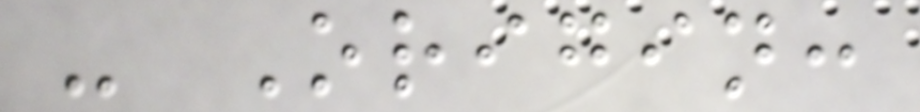- Origin:
